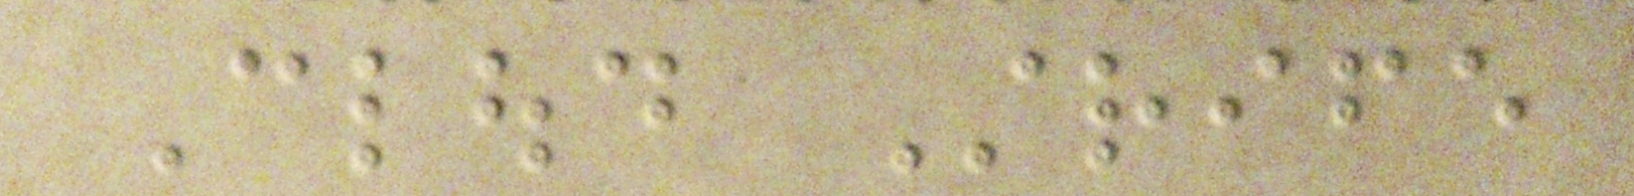Cloud Strife
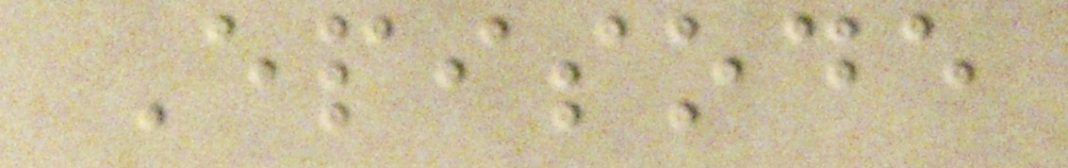Episode
